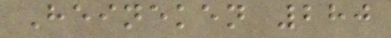Heineken 280
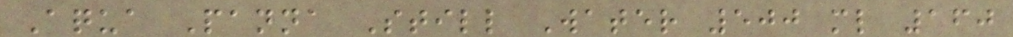Aqua Panna Still Water 500 ml 160
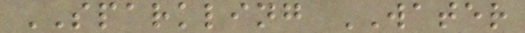SPARKLING WATER
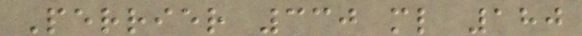Perrier 330 ml 180
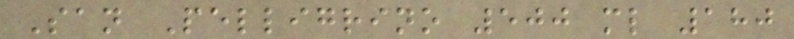San Pelligrino 500 ml 180
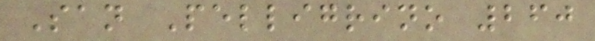San Pelligrino 260
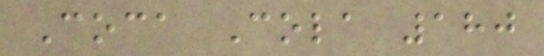Coca Cola 180
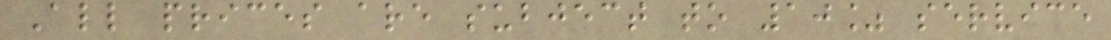All prices are subject to 10% service
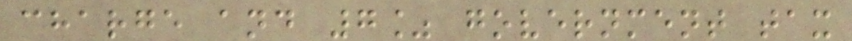charge and 7% government tax
